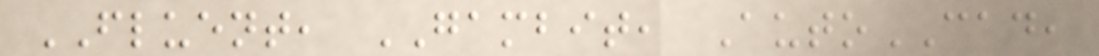FLUENT, GAMBIT, AutoCAD,
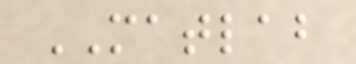MATLAB
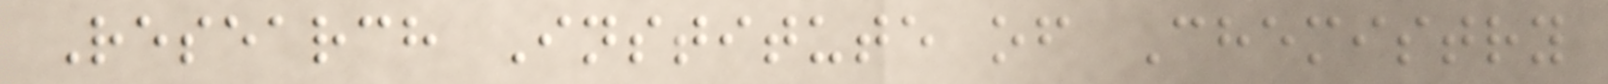Research Institute of Chemistry
